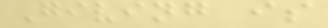Giving is
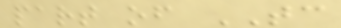part of TC
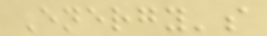Energy's
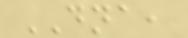DNA,
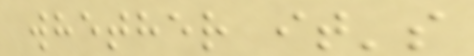whether it's
